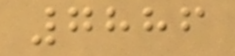7886
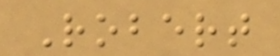Robert
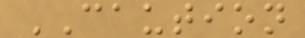CAUTION
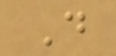D
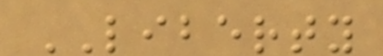LIBERTY
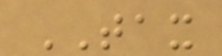TAX
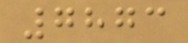7873
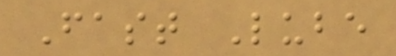Fast Lube
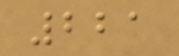221
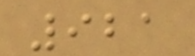921
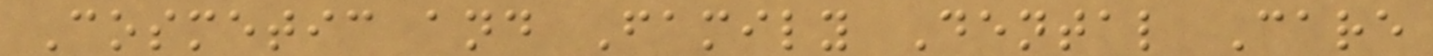Cosmetic and Family Dental Care
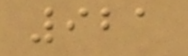921
